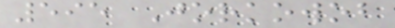595 Jorkowob
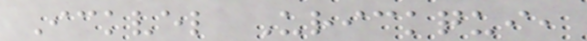Ickvel Urickqui,
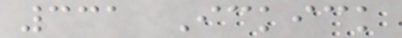331 Ickick
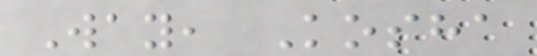Way, Kosha
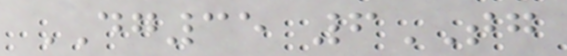DG35 6TG
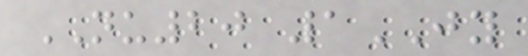NU20 1JY
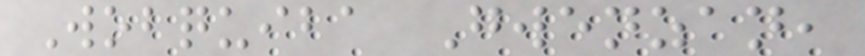Wobquiba Gwenzan,
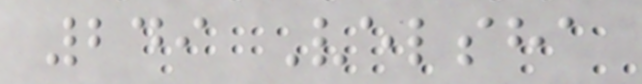249 Velsha
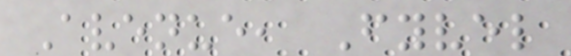Avenue, Fyvel
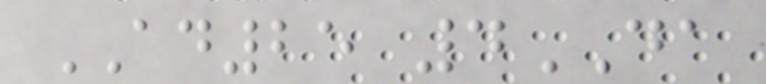AD25 4DA
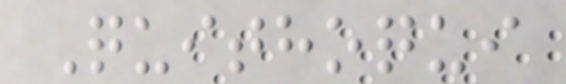Quithoqui
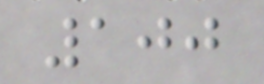100
